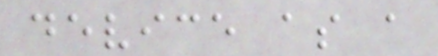device as a
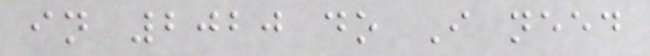in 2020 do I need
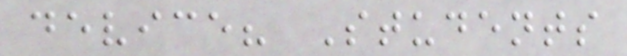device? Students
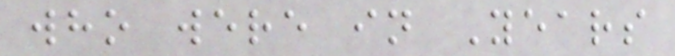who were in Years
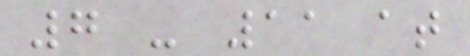7 - 11 at
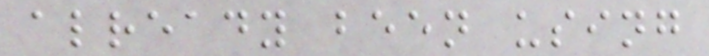already been using
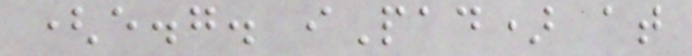(e.g. iPad) at
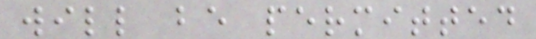will be permitted
